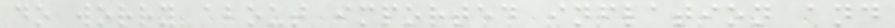do worry about imported inflation and
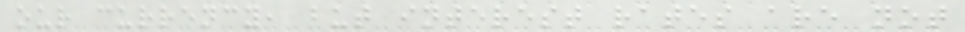our currency, but interest rates are not
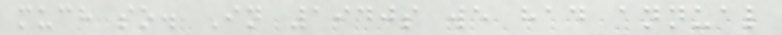much so. In 1940s we had annual
